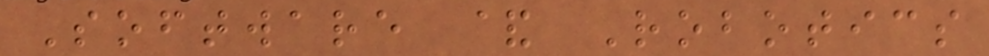Software & Robotics
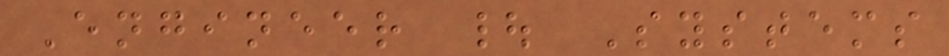Engineer | Systems
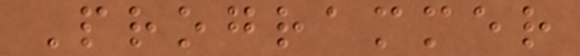Programmer
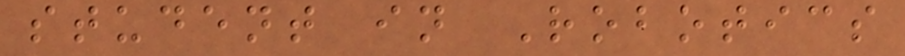student in Robotics
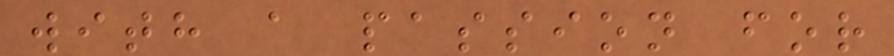with a passion for
